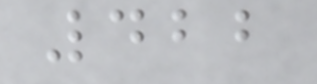422
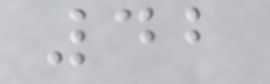42
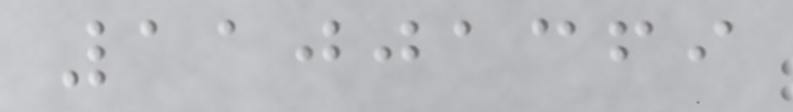11001369
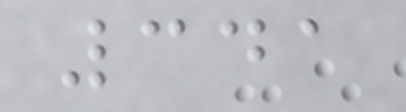341
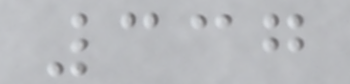337
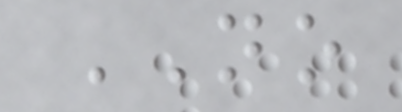NO
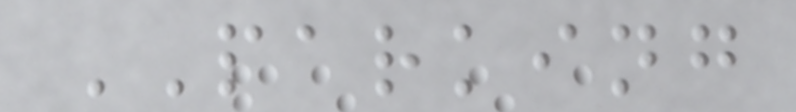PARKING
